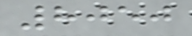8050
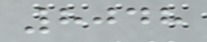8048
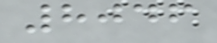8046
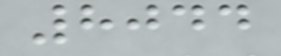8044
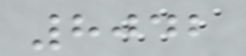8042
